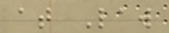at Law
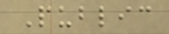Public
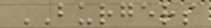BURGERS
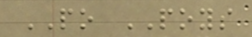PO POYS
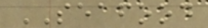SEAFOOD
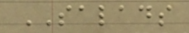SALADS
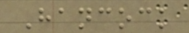Hancock
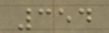354
